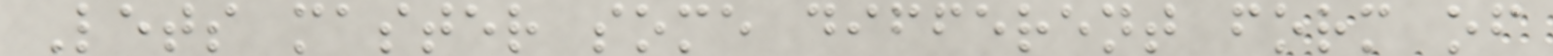Lets master some different form of
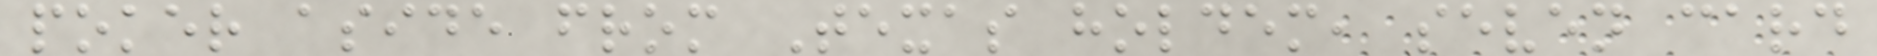poker aside from Texas holdem, seven card
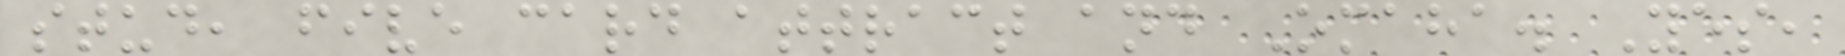stud, five card attract and Omaha. Yes,
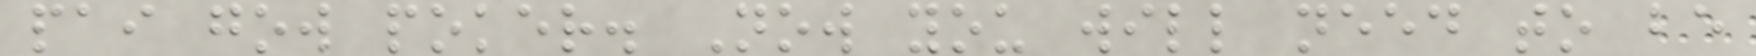pai gow poker. Now you will need to be
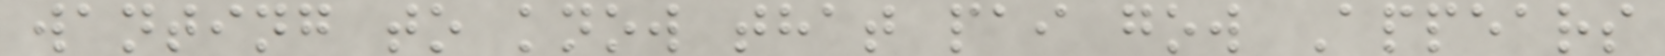wanting to know that pai gow Appears
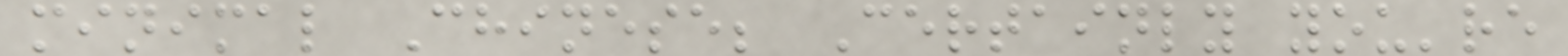minimal Chinese; Certainly you're
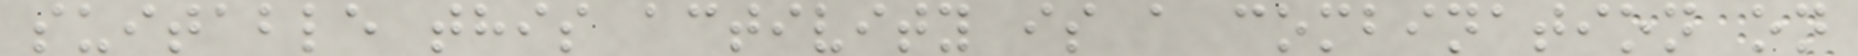suitable this activity is a combination on
